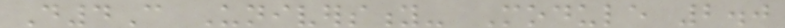D4C University- Module 2.0
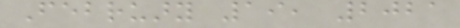February 19, 2021
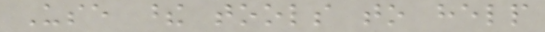Use these tools to help
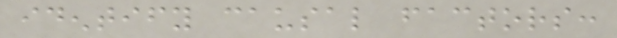identify causal factors:
